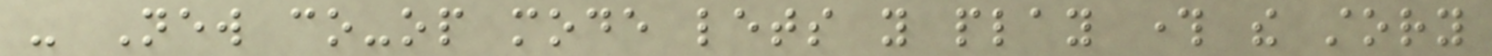- New co-op mode lets you play through the story
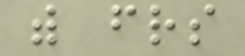with friends
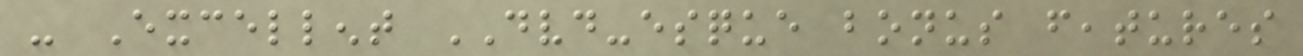- Excellent DVD-esque bonus features
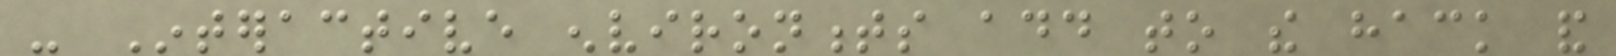- Interactive environments add to the hack and
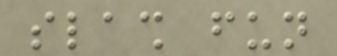slash fun
